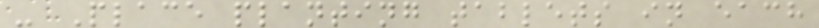- Place planting tablets in each
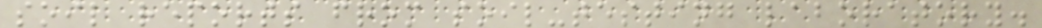soil reports from soil-testing laboratory.
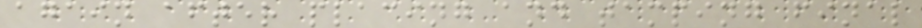again after placing and tamping final
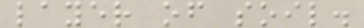layer of soil.
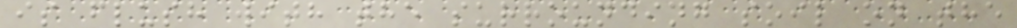is flush with the surrounding soil on the
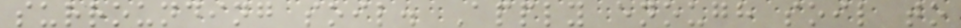surrounding soil. Apply enough soil to
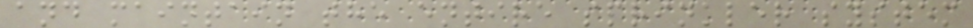and maintain the entire sprinkler system
